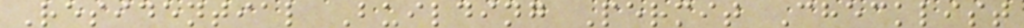Residential Building Permit Checklist
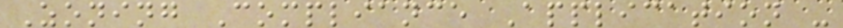Zoning Compliance Application -
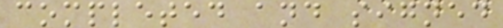completed and signed
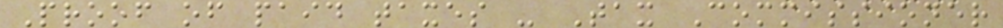Proof of paid taxes - Tax Commissioner
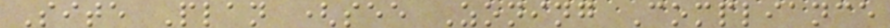Site Plan (see Zoning Compliance
